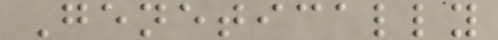Genetically
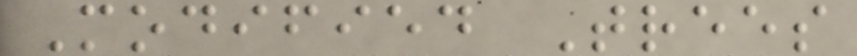Modified Trees
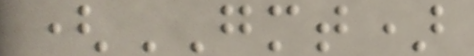(GMT)
